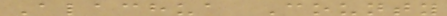Alachua County
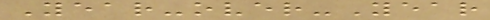Year-over-Year
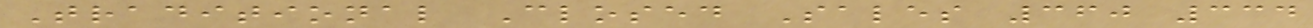Traditional Closed Sales 360 334
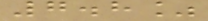7.8%
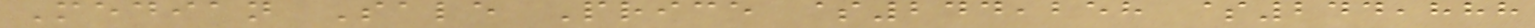Median Sale Price $244,258 $244,888
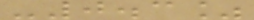-0.3%
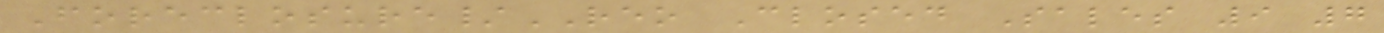Foreclosure/REO Closed Sales 9 7
